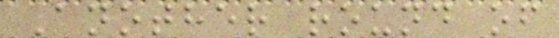Another round of
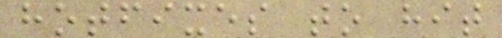hotfixes to hit
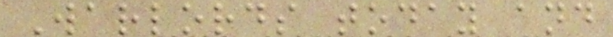Warlords today and
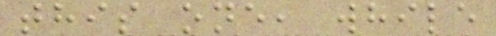this one, while
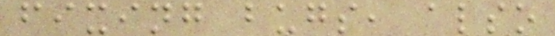fixing bugs, also
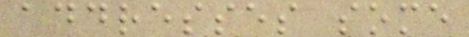addresses some
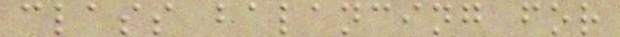class balancing for
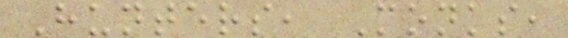Hunters, Monks,
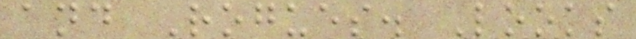and Rogues. Looks
